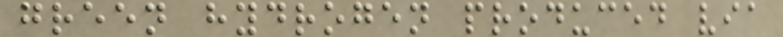green hydrogen produced via
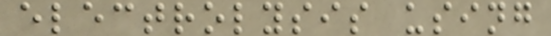electrolysis using
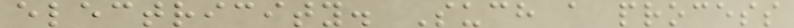electricity. Such a process
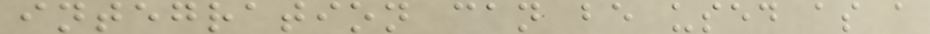integration can be used as a
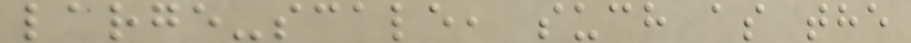large-scale, such as the
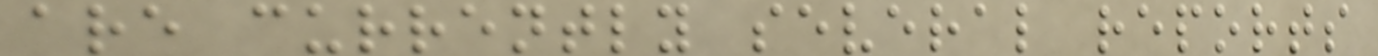are currently several reports
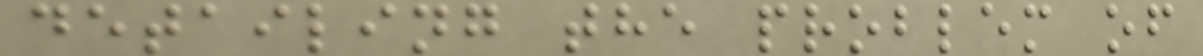detailing the problem of
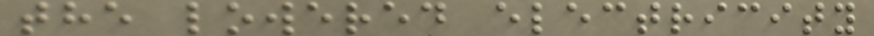the lowered electricity
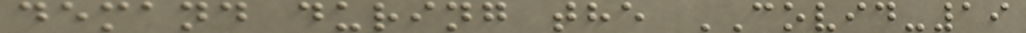demand during the COVID-19
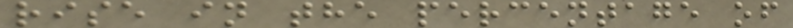rise in the percentage of
